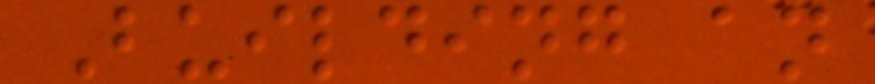Building an
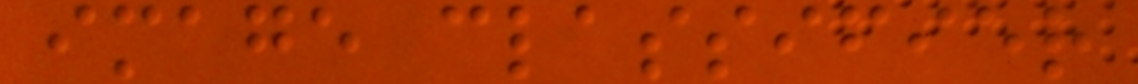image classifier
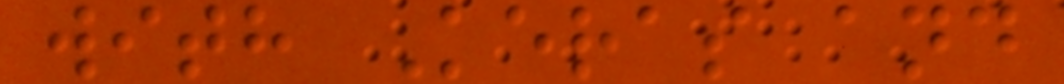with Keras and
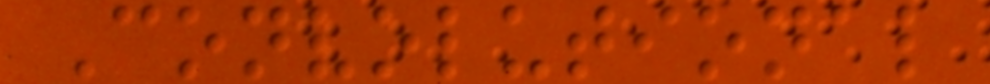Convolutional
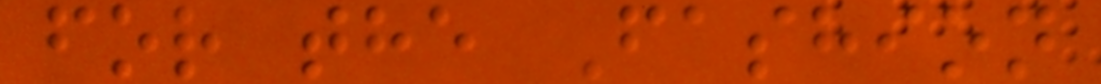for the Fashion
